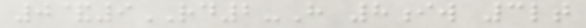0&9RD2-H 8iw 3lt
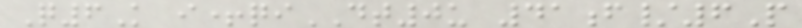Q6K i+qiDT0u 41f/6P
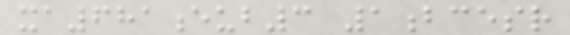xa681eub3 1bcesr
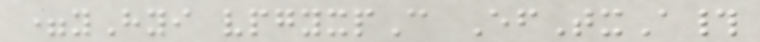=yHyi vpgyxpC EfTxA#
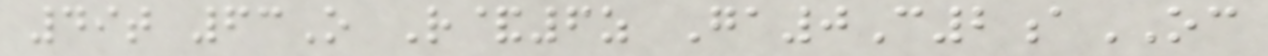49t 63O R&6z Ga0C2aOC
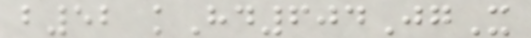b52 kHd604JgX
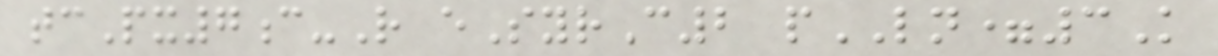tcPx7c-R eSyrC2 pLN=3K
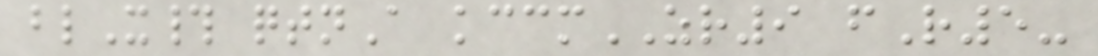blX# qtnA kccmZR9 fR5-
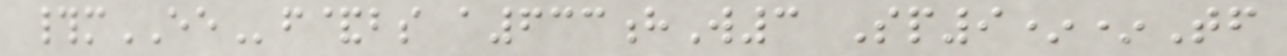#mEEf&bs a633hW3 Sp9**Tf
